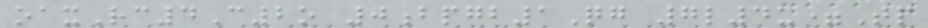oaxRc4C2o 0bpgb1Qg 7l4u=Tp
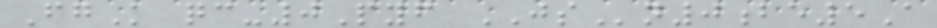FgK qc-0Pyf JSn0be5A
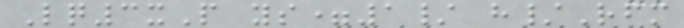Lq3xP ys=1/ h/Rfm
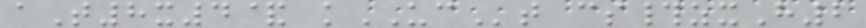aT8x4& kUCt cs#zxH2
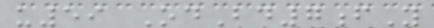u59 OdBd7fY
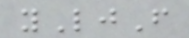yLjF
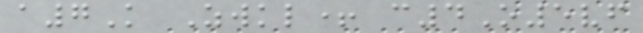a7K Zwkl+ c4O5vf
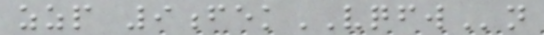zzp 9fekVQFWn
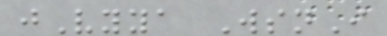jVyya WsnI
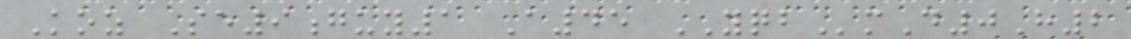Koz Se9guy1 A45 YQBmD0H2
